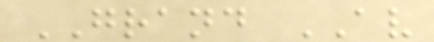GRAND AV
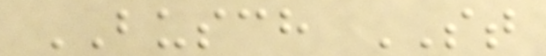BUSCH ST
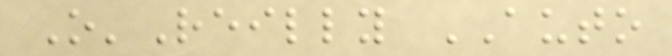O'Reilly AUTO
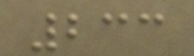233
